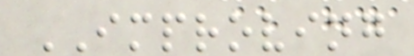IMPROVING
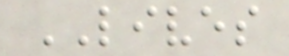LIVES
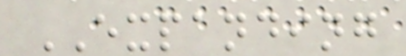EXPANDING
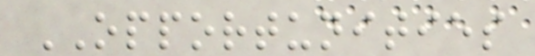OPPORTUNITIES
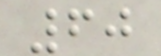60
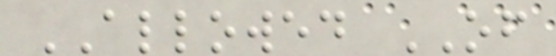ALLOWED OF
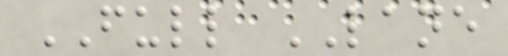FULL LANE
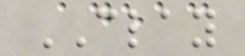CLAY
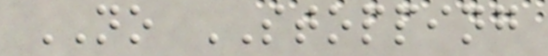NO STOPPING
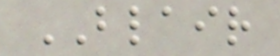BLAIR
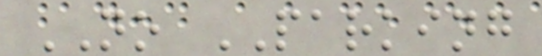NO PARKING
